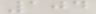104
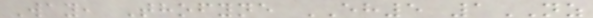Way, Thofyne EH5 1NZ
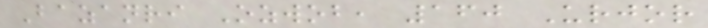Bazanri Ozwob, 160 Urjor
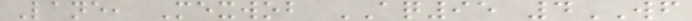Lane, Mexwob AQ95 4WF
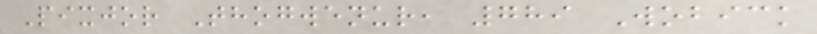Pixjor Thogwenur, 789 Wobick
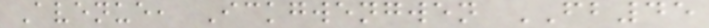Avenue, Ickgwengwen FB45
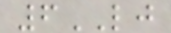6LJ
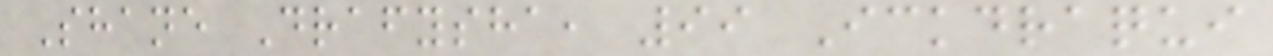Shane Drafysha, 99 Ickdraqui
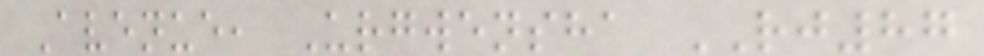Avenue, Urgwensha RJ87
